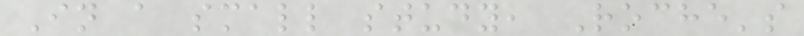In a small study, Roche's
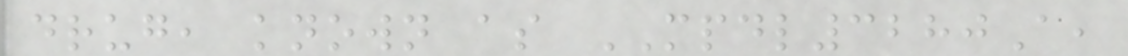drug, known as MPDL3280A,
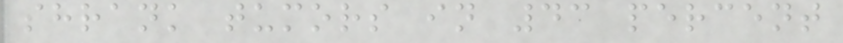shrank tumors in 43 percent
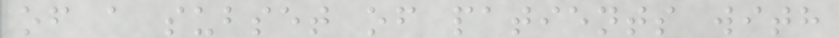of a subset of patients with
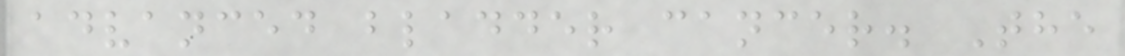advanced bladder cancer. The
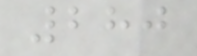280
